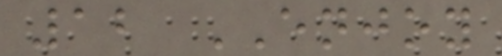12 ENJOY
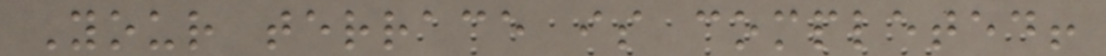Your terrace is completed!
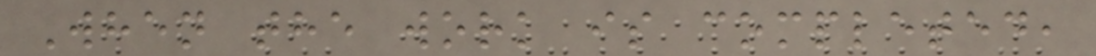When the work is completed,
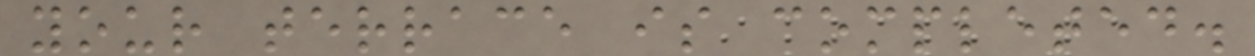your terrace is completed.
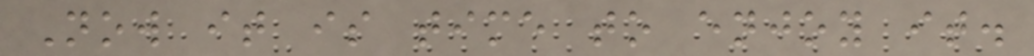Now it is time to enjoy it.
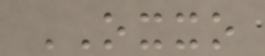OXXO
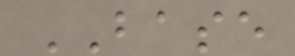BASE
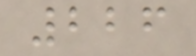226
